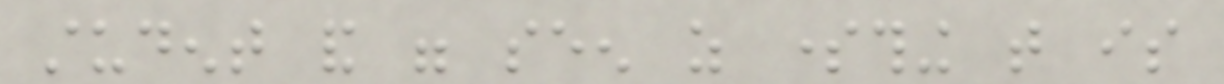student and were seen as something that is
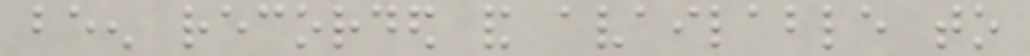been recorded and available to
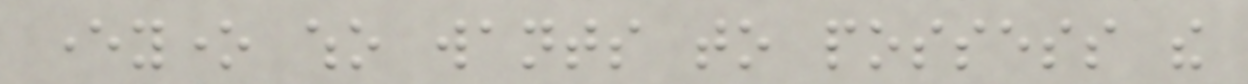everyone who wants to possess the
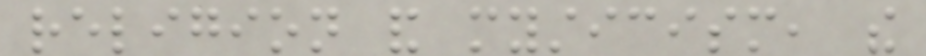religion and mysticism, the
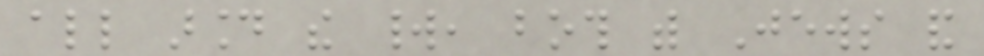all around the world, both with Jews and
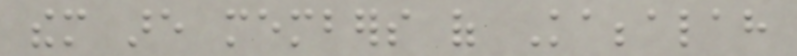them are members of Kabbalah
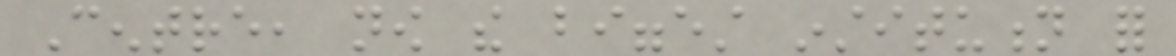Centre, now the biggest institution for
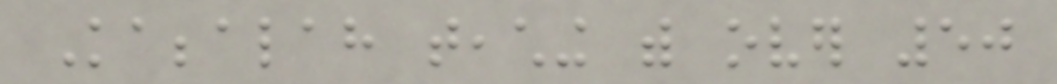Kabbalah teaching with over 50
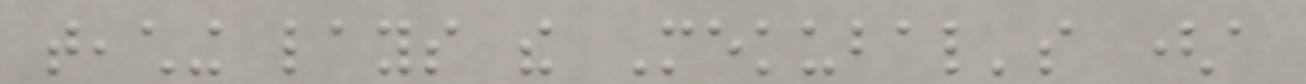teaching lays the Mekubal's (a
